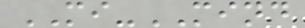MI-MIND
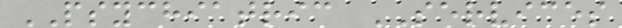PSYCHIATRIC SERVICES
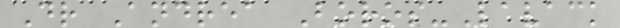Dr Andrea Boros-Lavack
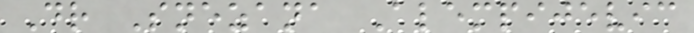Dr Snezana Alempijevic
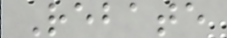Rebate
